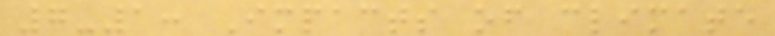7-1: Impacts of climate
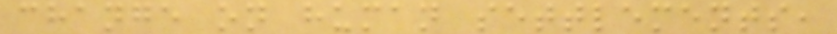change on human settlements,
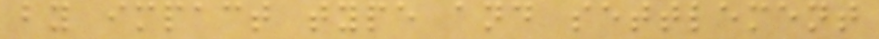by impact type and settlement
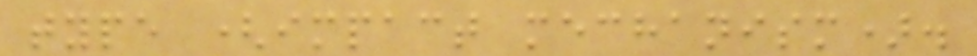type (impact mechanism).
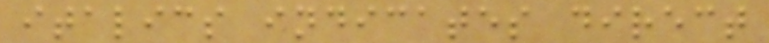italics indicates direct
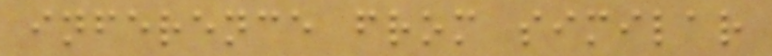inference from similar
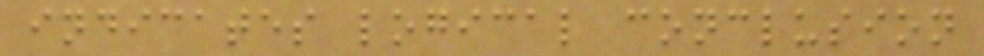indicates logical conclusion
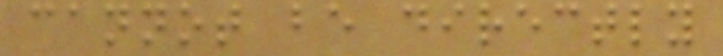cannot be directly
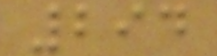294
